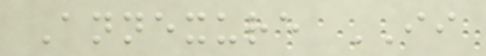Annexure II
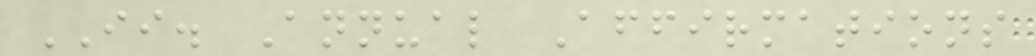II. Annual Affirmations
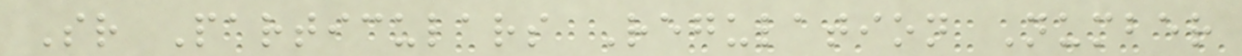Sr Particulars Regulation Number
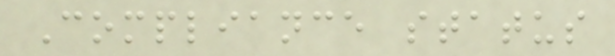Compliance status
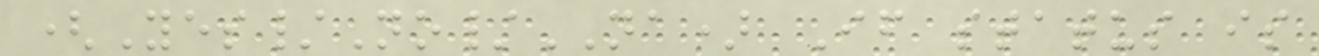(Yes/No/NA) If status is
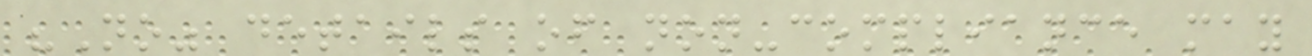"No" details of non-compliance may
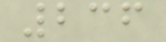236
